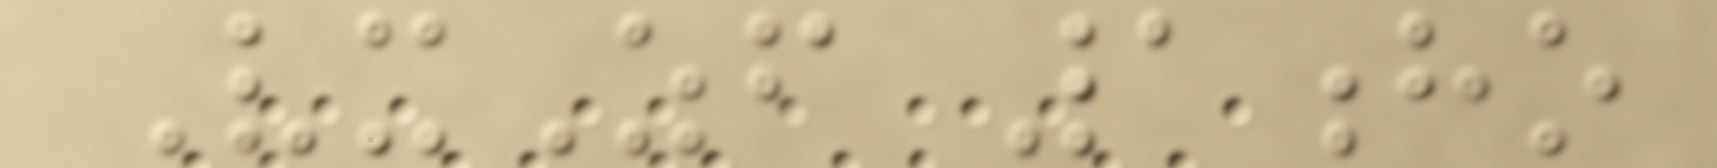VxZf 1ho
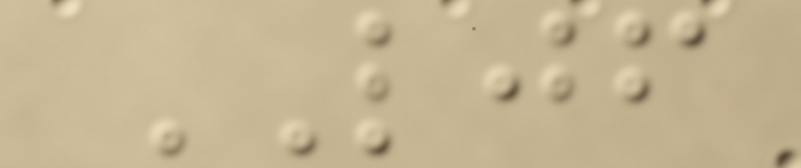LJF
